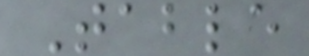Table
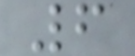6
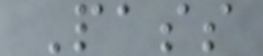Pass
